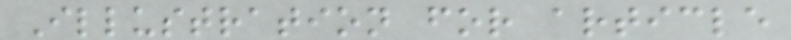Illustration for article
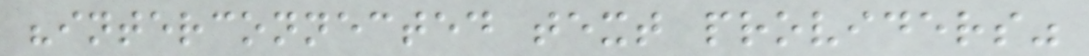"interconnected text providers"
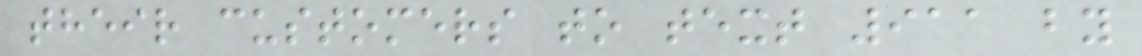their customers to text 911 by
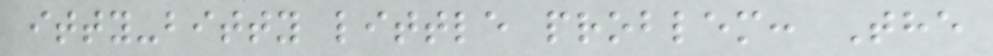itty-bitty little problem: The
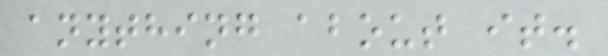anything about it.
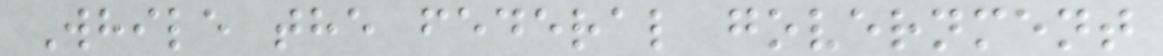While the federal government
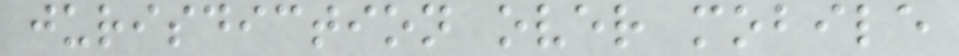jurisdiction over mobile
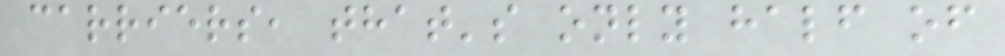carriers, that's only half of
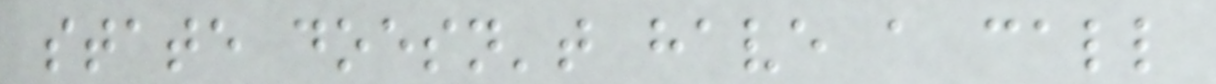state doesn't have a call
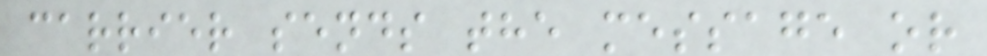carrier sends the message or
